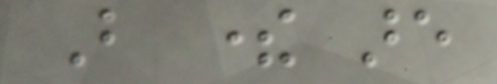But there are
